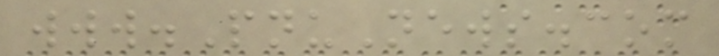www.PnuNews.com
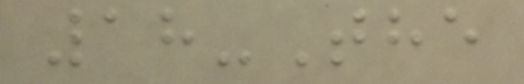18-The
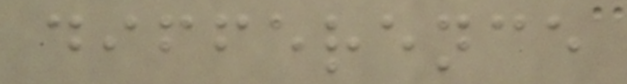difference
